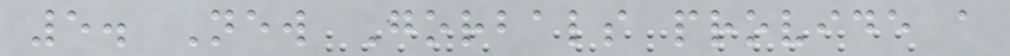5. New Gorbals provide a
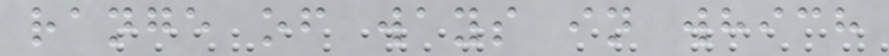range of ways in which
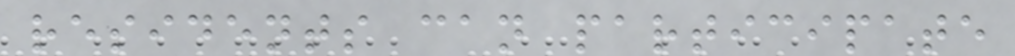residents can participate
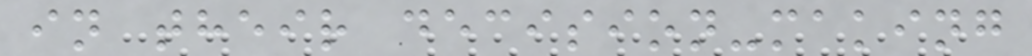in their decision-making
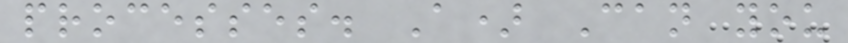processes. A) Can you
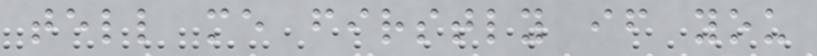tell me firstly if you
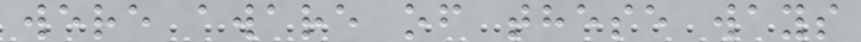were aware of these ways
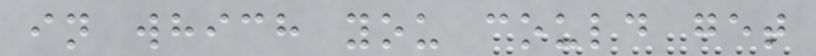in which you could get
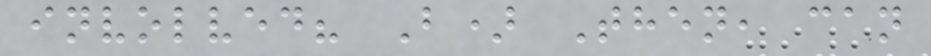involved? B) Then, can
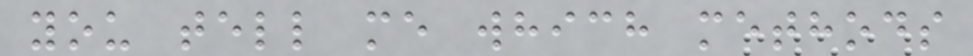you tell me which methods
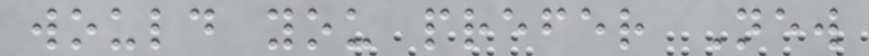would you prefer New
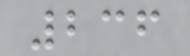236
